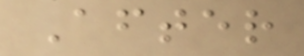After
